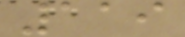119
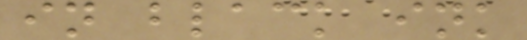in black ink
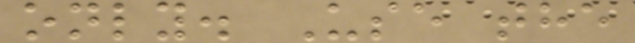only. Use the
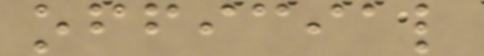official
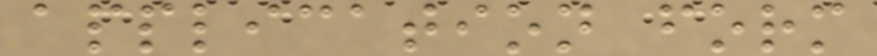application form
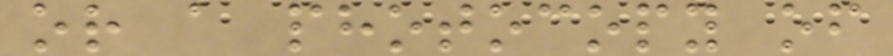or a photocopy of
